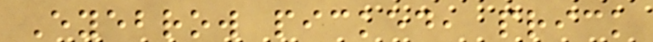Eyebrow picked, prick
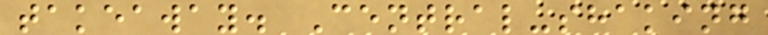takeaway. Central-shaking
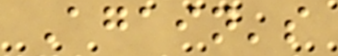Again's
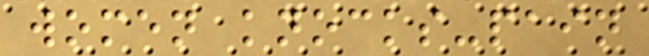women knocks-pain
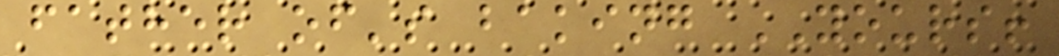father of's baking YOURS!
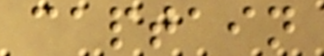captain
